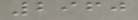2960
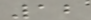12
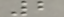2
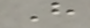H
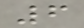6
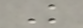K
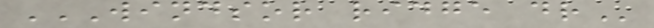WINDSOR RIDGE DR
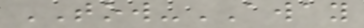TOW-AWAY
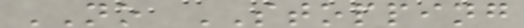NO STOPPING
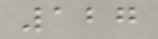127
